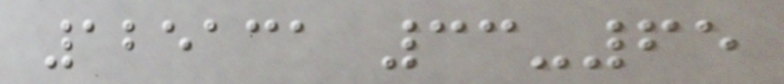125131 33-65
